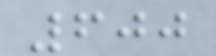600
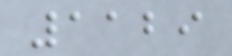1129
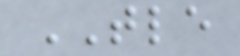TLE
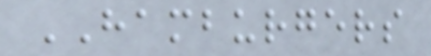HAMBURGERS
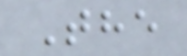The
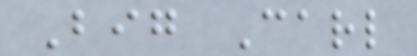Big Carl
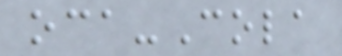oca-Cola
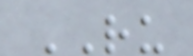RU
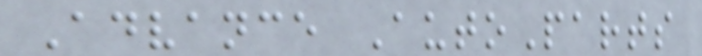Advance AutoParts
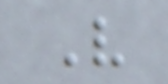V
